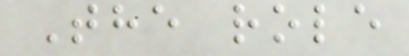The role
